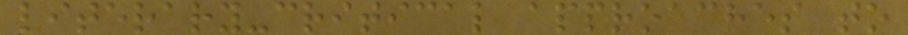literary-critical approaches to
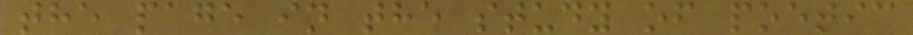the page in the study of poetic
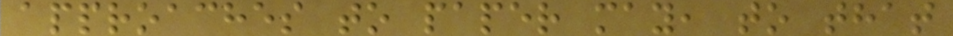approaches to paper may, to that
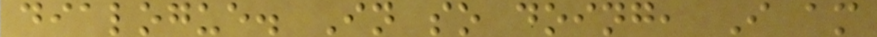dialogue. In so doing, I am
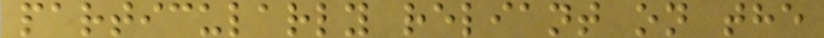particularly reliant on the
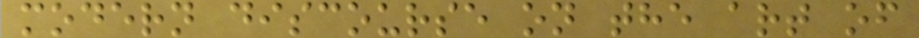modern discourse on the art of
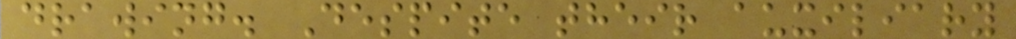drawing. Despite their auxiliary
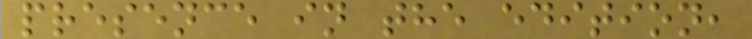presence in the edition,
